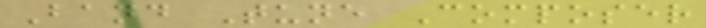Band Tune Composer
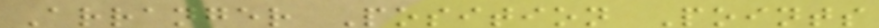Arranger Position Points
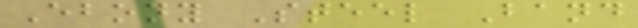Ebony Steel Band
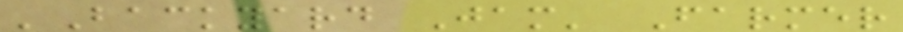'Backyard Jam' Farmer
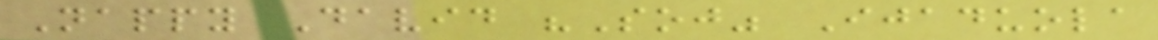Nappy David "Soj" Ijaduola
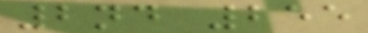2nd 255
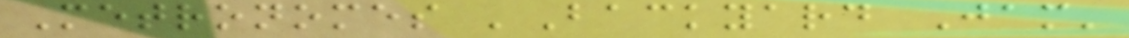Metronomes 'Backyard Jam'
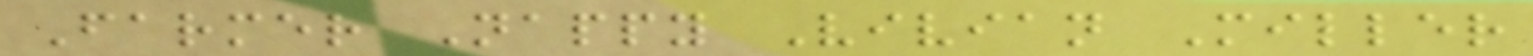Farmer Nappy Vivian Miller
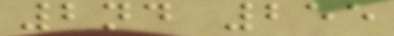2nd 255
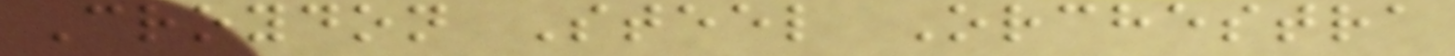Croydon Steel Orchestra
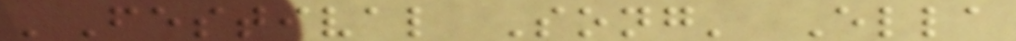'Festival Song' Ella
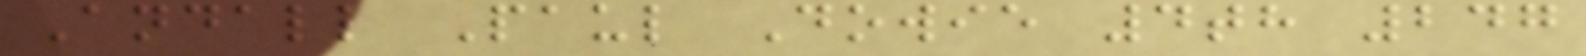Andall Paul Dowie 4th 247
